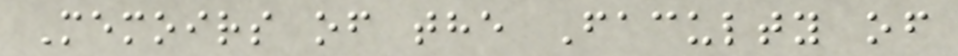Memoirs of the Faculty of
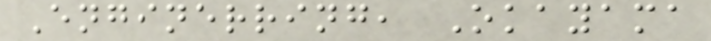Enginerring, Okayama
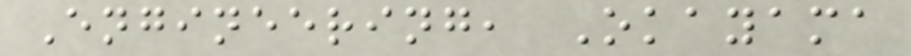Engineering, Okayama
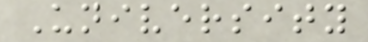University
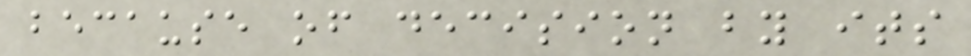because of decision by its
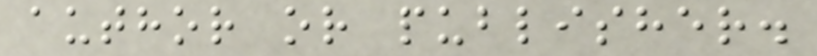author or publisher.
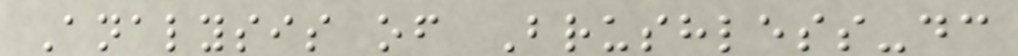Analysis of Brushless-dc
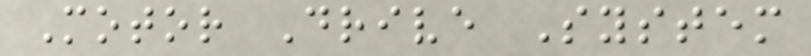Motor Drive System
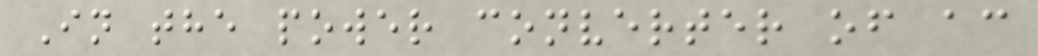In the power converter of ac
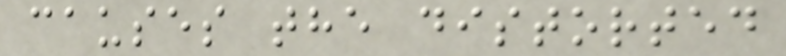causes the distorted
